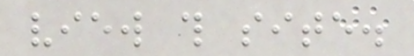view this site.
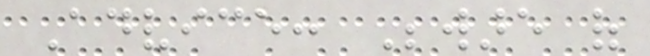Advice: Beware of
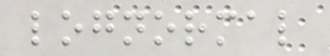lognormal
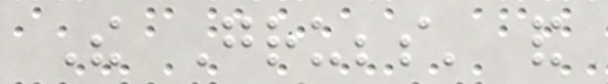The Grubbs' and
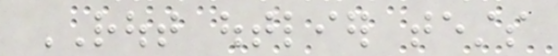ROUT outlier tests
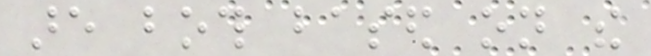are both based on the
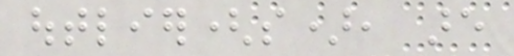outlier(s), are
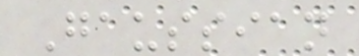Gaussian
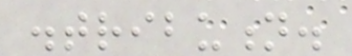distribution.
